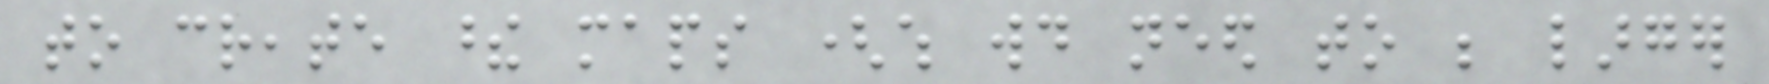to create these maps (which would need to be larger
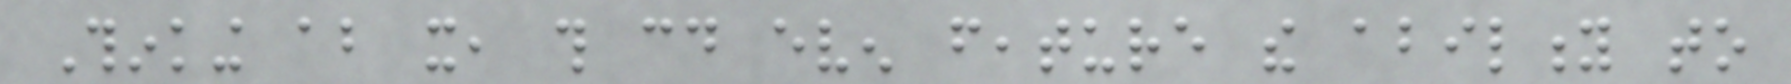Thinking about it, this could even feature the ability to
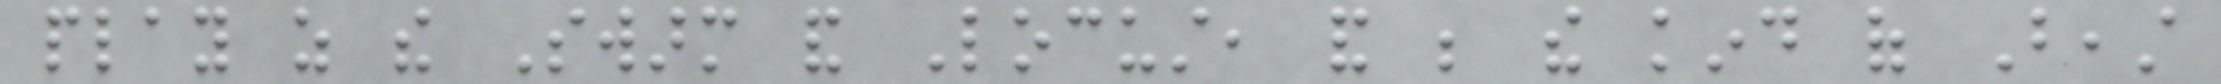play as the Swarm and Locust, and be the kind of Beast
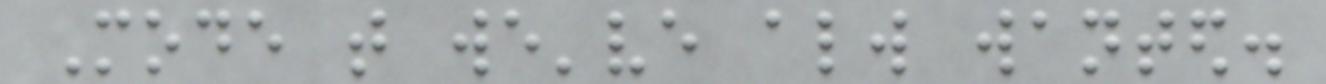Mode that we've always wanted.
